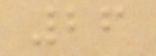26
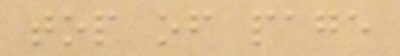top of page
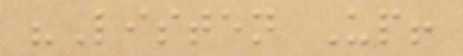"Listen Up!
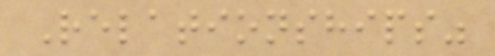Relationships"
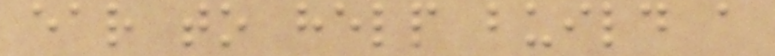ear to help build a
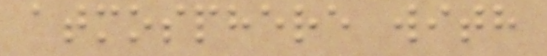atmosphere with
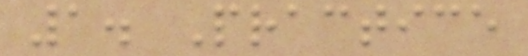1. Practice
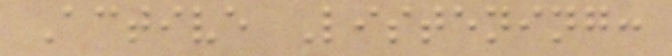Active Listening:
